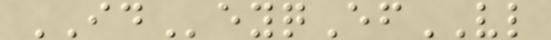IDeyqEfVL
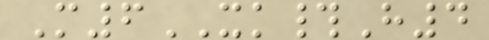M6XK#H4
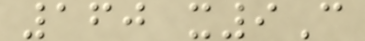160 x9C
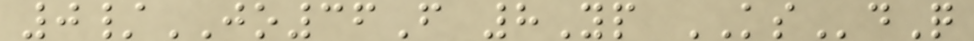0/JO36F 8Yp KSdQ
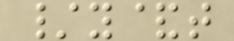/y&t
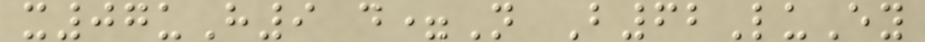x07uH9 d=N B62LuEy
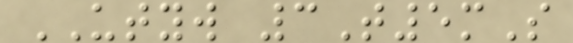UTYW 3T5mS
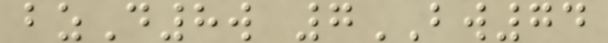bzD8w 7BW74
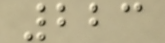223
